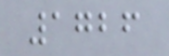1726
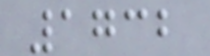1732
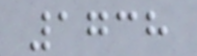1738
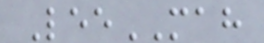LeeMAH
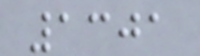1301
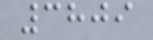3809
